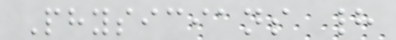Physicians had
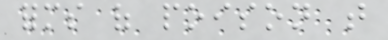forms of poison that
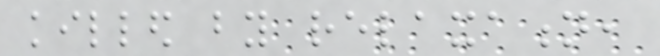killed by relaxation,
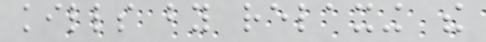kills by relaxing the
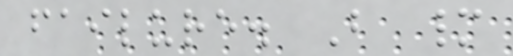failure. But many
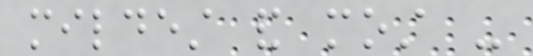mildest and most -
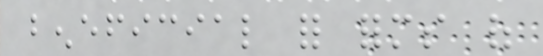beneficial for forms of
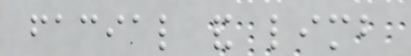facial and limb
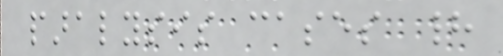paralysis cases had
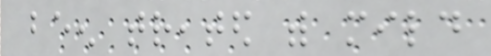been treated with mild
